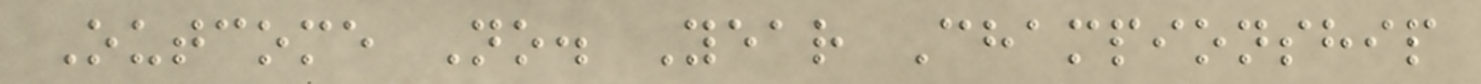Outcome No. Year Championship
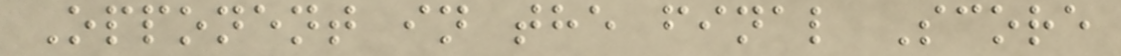Opponent in the final Score
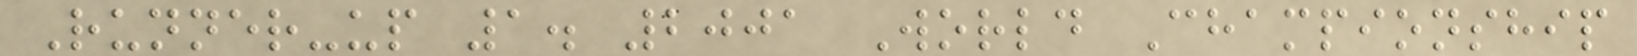Runner-up 1. 2001 World Championship
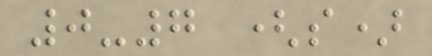0-7 (s)
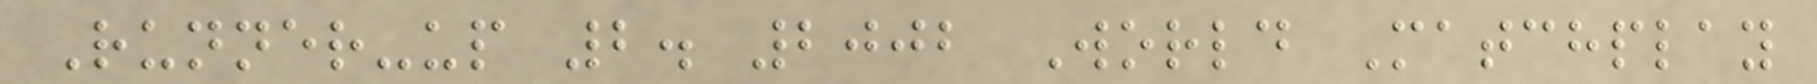Runner-up 2. 2002 World Matchplay
